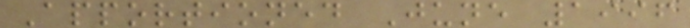Apportioned June 1996
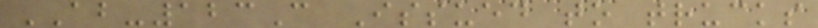AB-123C Issued to trucks
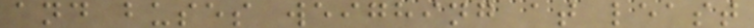and buses weighing at least
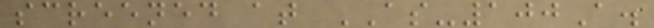screened at AS-100A.
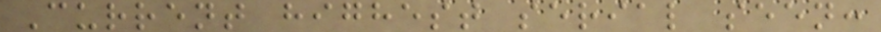Current highest serial seen:
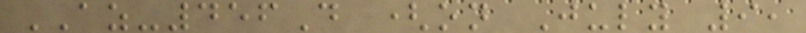AZ-456D (on July 9,
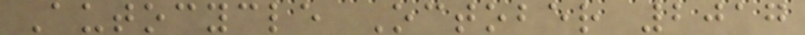Autocycle October 2017
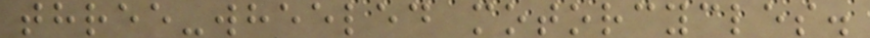three-wheeled motorcycles.
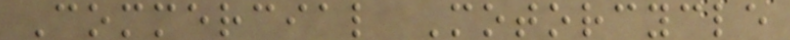Commercial Motorcycle
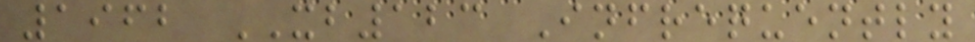1962 XB123 Infrequently
